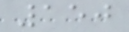150
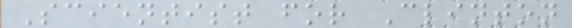Scientist for Clinton
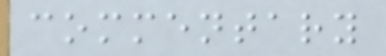commentary
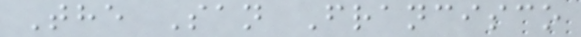The San Francisco
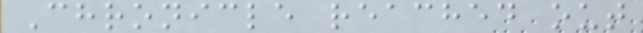Chronicle reached out
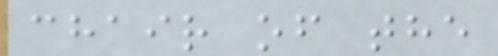chair of the
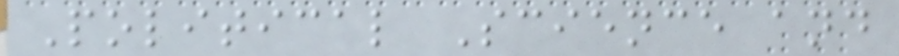Political Science and
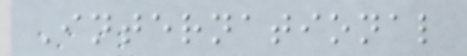International
